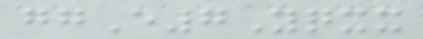ggE7Yqxx
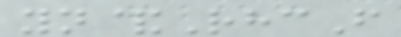yn&RhcF
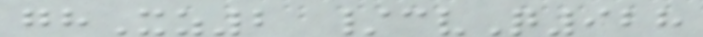ghXz2 /cvQ928
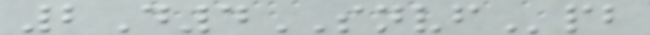2D4SNVFpb
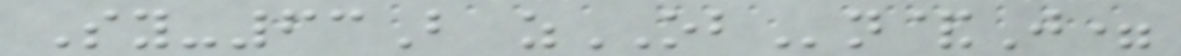Sy-63B zOBn&J=
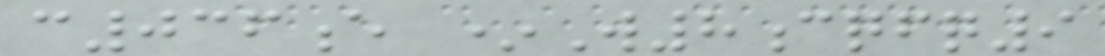c036e *W8cqfq9
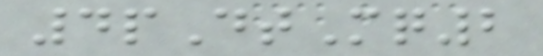4pDtMq2
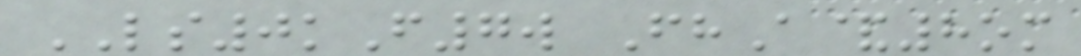LS0kF7w FhA&8om
